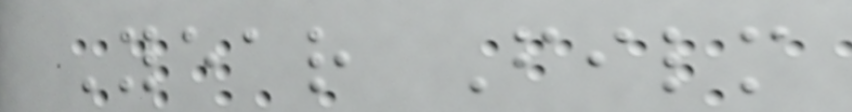Year Film
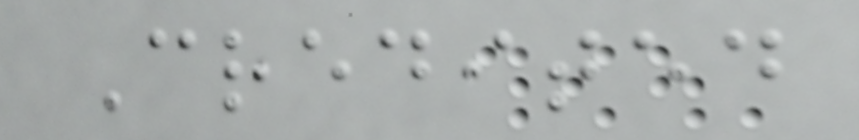Credited
